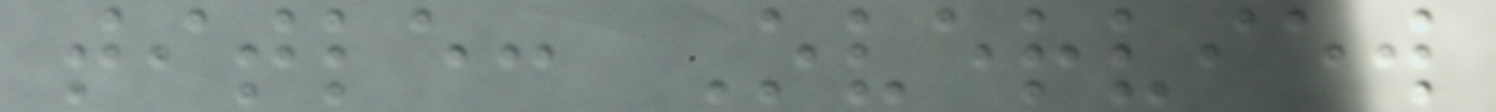title: Overview
